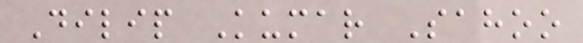Dilip Kumar Sahoo
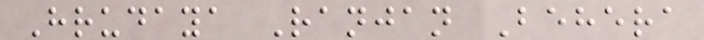Hrudaya Ranjan Behera
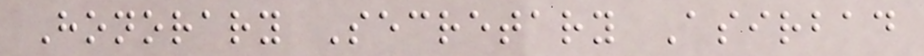Honorary Secretary Asirbad
